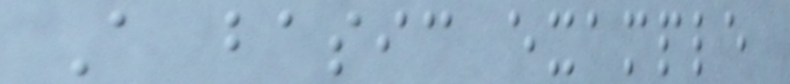A basic example
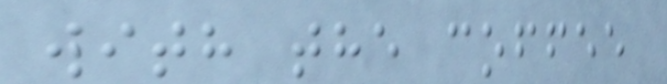with the coffee
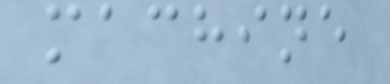machine
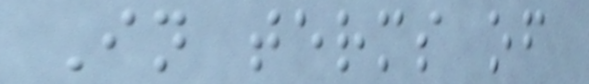In terms of
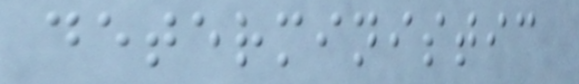deterministic
